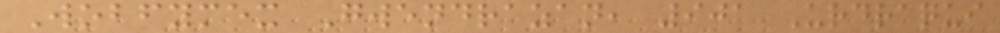Wobfymex Gwendrazan, 901 Urdraqui
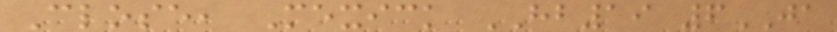Close, Mexick HB19 6JA
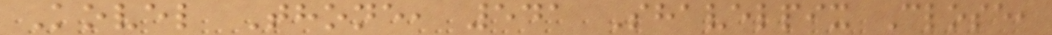Kovel Thone, 541 Shavelpix Close,
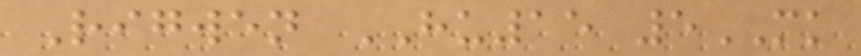Rigwen HU15 5MK
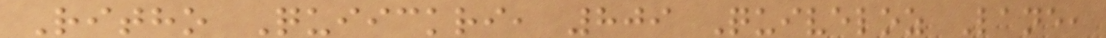Ritho Quiickri, 809 Quiveloz Lane,
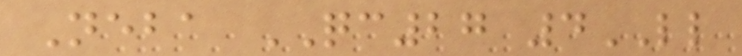Neba QC27 4LL
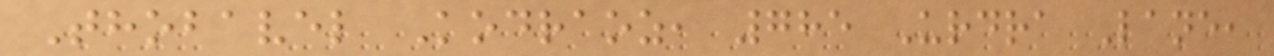Thobavel Kodraoz, 785 Urdra Lane,
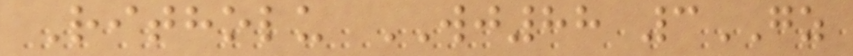Ritholu WJ88 3GZ
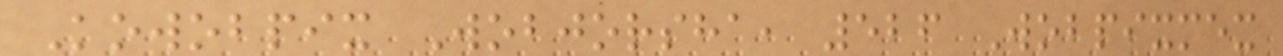Kowobpix Wobjorsha, 526 Wobpixmex
